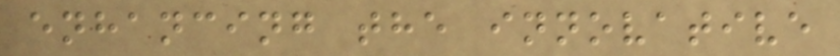enhancing the innovative
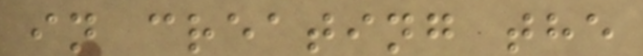in creating the
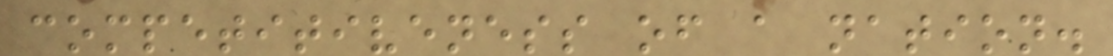competitiveness of a nation.
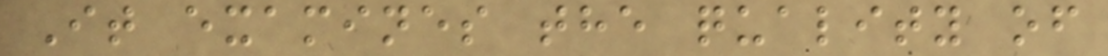It examines the quality of
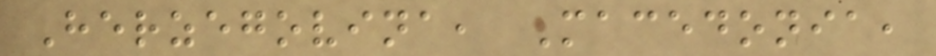Herzegovina, Macedonia,
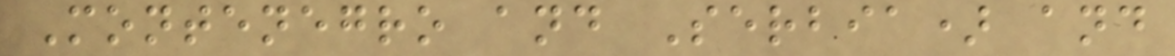Montenegro and Serbia) and
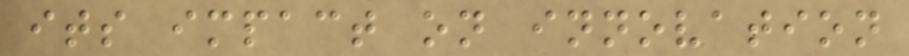its impact on innovation
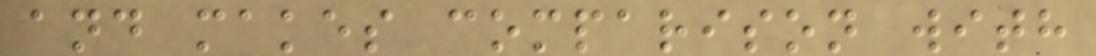and makes comparison with
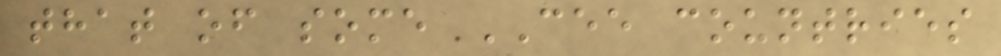that of some CEE countries
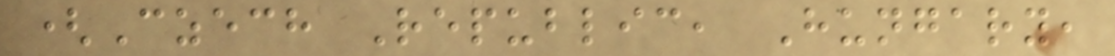(Czech Republic, Hungary,
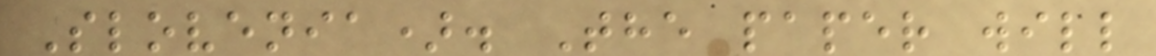Slovenia). The paper will
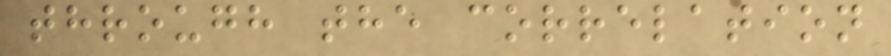through the correlation
